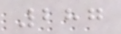287
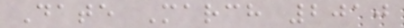Date March 2010
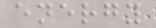energy
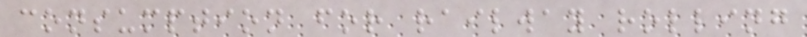consumption for railway rolling
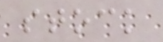stock
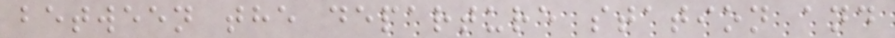between the departure station and
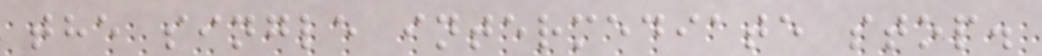the single intermediate stop.
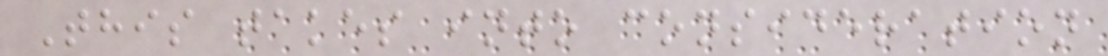This takes into consideration
